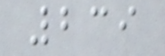239
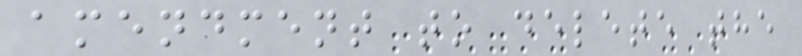amendment to delete the
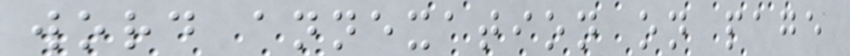word annexation on page
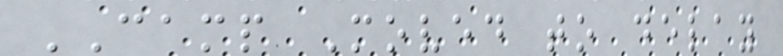CAMP Moved to delay
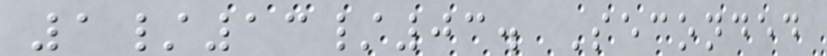1/13/03. Seconded
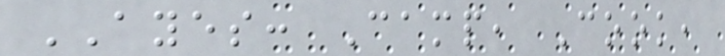AYES: Camp, Cook,
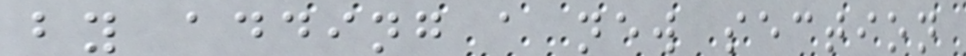by adding a new section
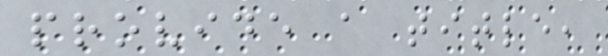provide a title,
